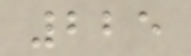225
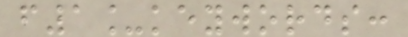f1_keywords:
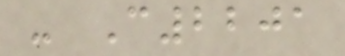- C2201
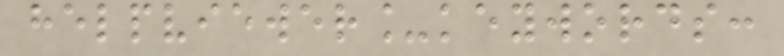helpviewer_keywords:
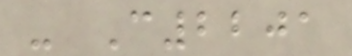- C2201
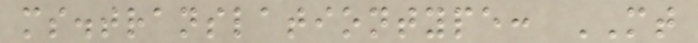ms.translationtype: MT
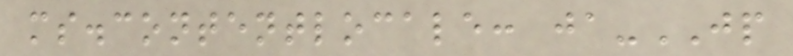ms.contentlocale: ja-JP
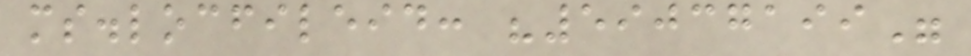ms.locfileid: "59037199"
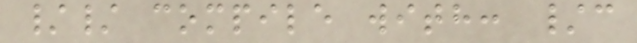// compile with: /c
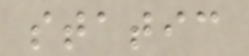static
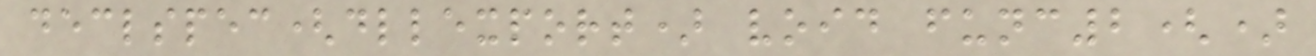declspec(dllexport) void func2()
